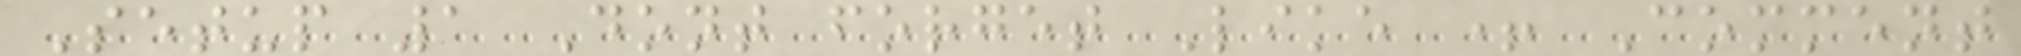Setup 1 Dont forget Like + Comment
